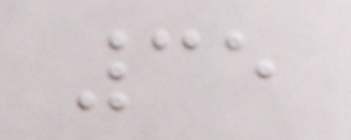35
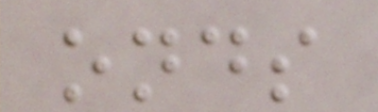onds
